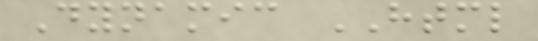Dynamic HTML
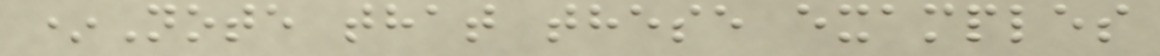*Note that these examples
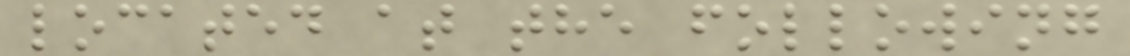located at the following
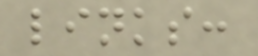links:
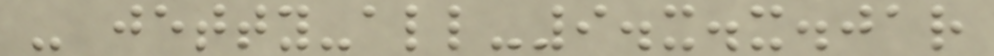- jetty-all-9.x.x.jar
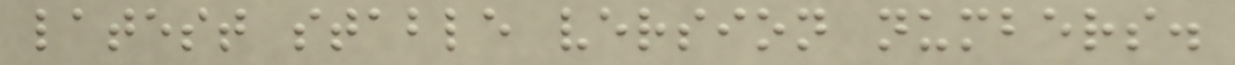latest stable version numbers.
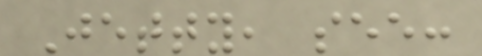Jetty, see:
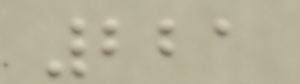221
